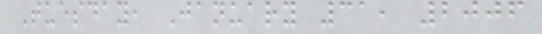Tuesday, January 31, 2006
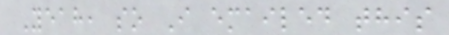Yeah, so I emailed this
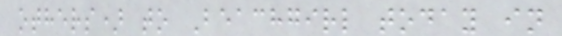others) to Beachgirl today in
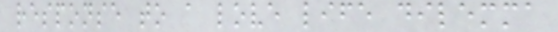response to a love life dilemma
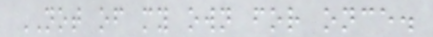NOT of my own for once.
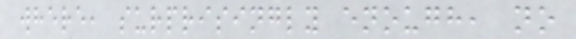where, surprisingly enough, no
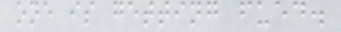one is getting fued.
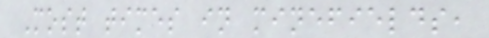Most times in minefields,
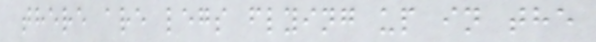there are legs flying up in the
